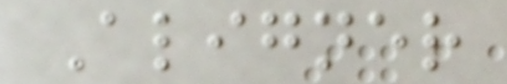Aligner
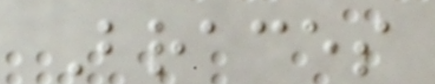Braces
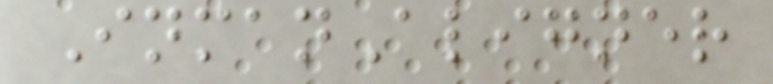InmanAligner
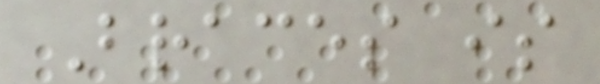Braces is
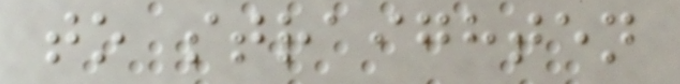to straighten
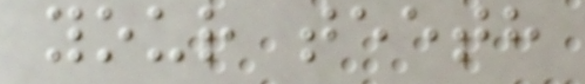your teeth
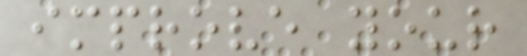improve your
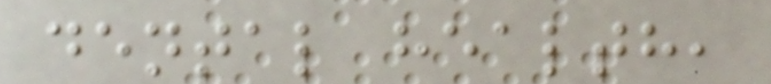dental health,
